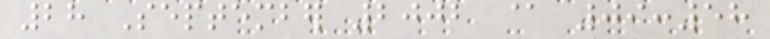28 September 2002 @ 09:58
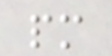pm
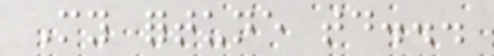My fortune today...
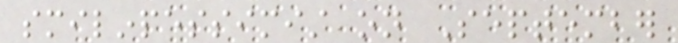smilinpessimist on September
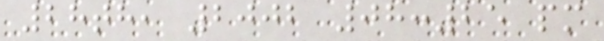28th, 2002 08:25 pm
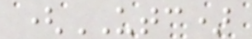(UTC)
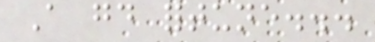A good fortune...
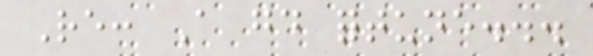Re: A good fortune...
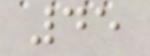45
